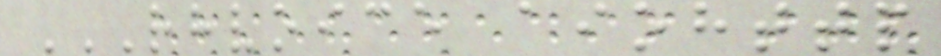RHVOICE AIOHTTP
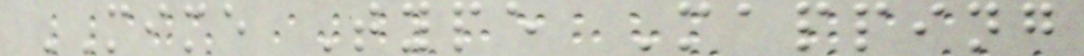MIME Type Mapping
